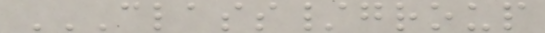CLASS/GROUP
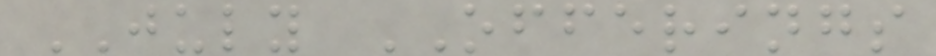JULY OFFERINGS
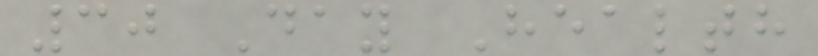30 Day Health
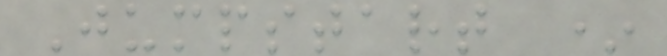Jumpstart *
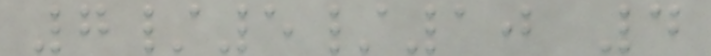7/5/10 4
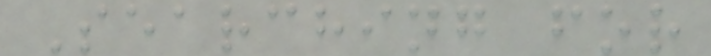Searching for
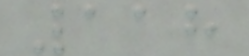118
